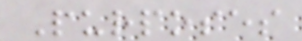Purposes
